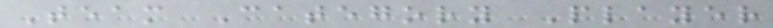Team Category Player
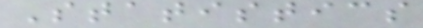Statistics
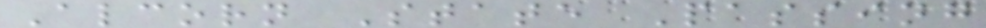Alcorn State Passing
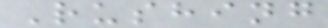Rushing
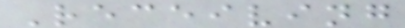Receiving
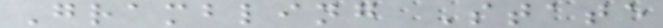Grambling State
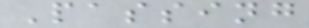Passing
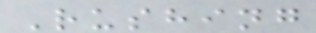Rushing
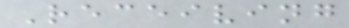Receiving
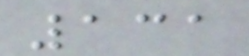131
